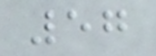57
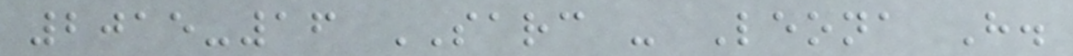2015-16 SARC - Leona H.
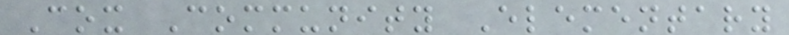Cox Community Elementary
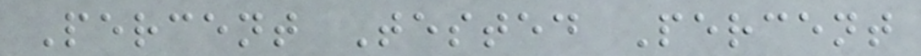Percent Tested Percent
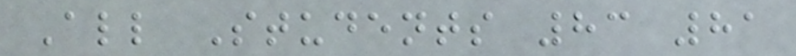All Students 83 81
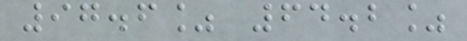97.6% 64.2%
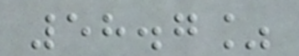58.7%
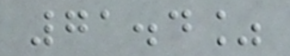71.4%
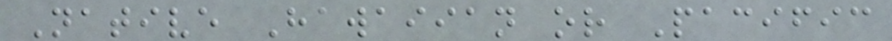Native Hawaiian or Pacific
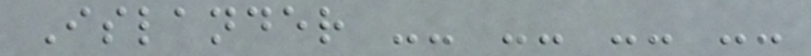Islander -- -- -- --
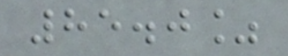85.0%
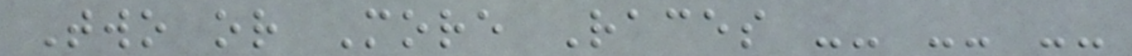Two or More Races -- -- --
